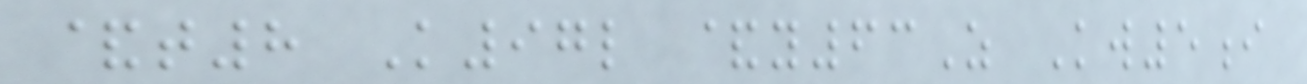&t8 K97l &y63Z Kw5i
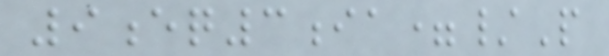9eq3ia=/P
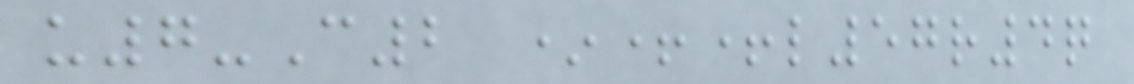u7-C2 *++l57r4q
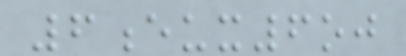6eux6oj
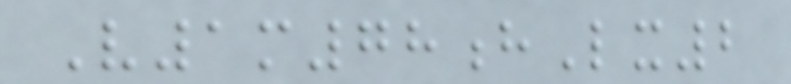V1m78hLx2
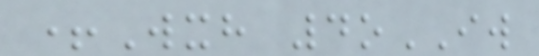+Wxh 4oIW
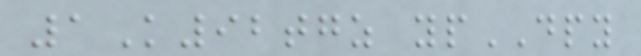1K92tgz ypDPY
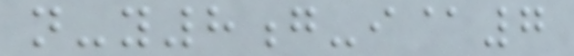n-y8g-i@7
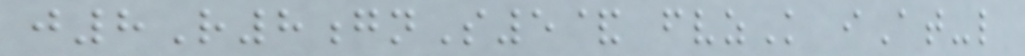j8R8gnS5& fvzK iAt-l
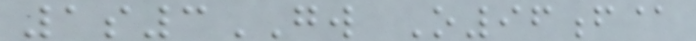1s3GW O96f@
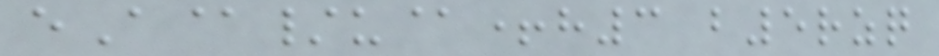eA@/u@+h3 b5rzq
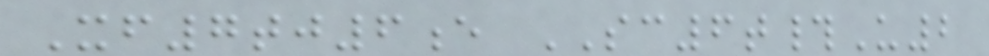Xf7tj6e SC6t#U2
